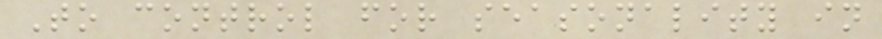To control for seasonality in
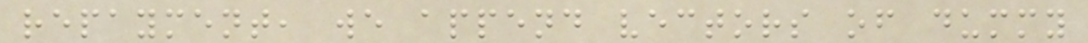repayment, we append vectors of dummy
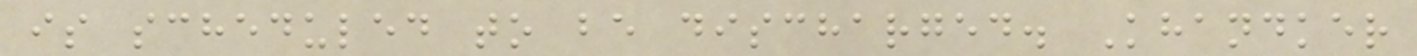is scheduled to be discharged. Khandker
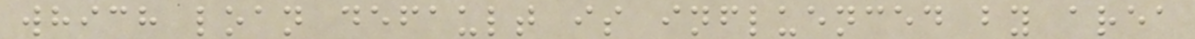which loan default is influenced by area
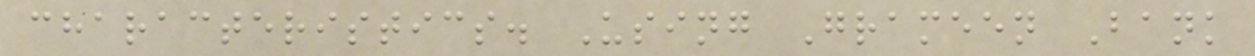characteristics. Using Grameen Bank
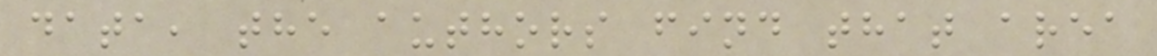data, the authors find that area
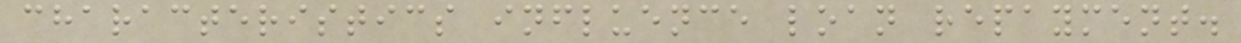characteristics influence loan repayment.
